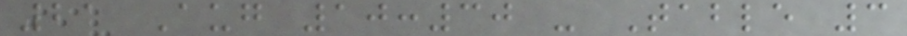21 Aug 10:30 - Table 3
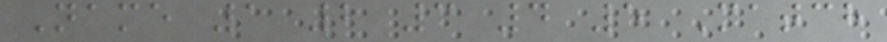Name 1 2 3 4 5 Match
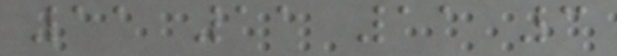11 11 11 3
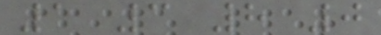1 3 8 0
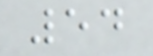54
